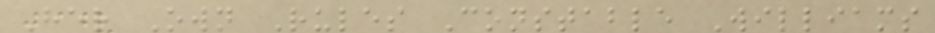Her Own Rules Constable Williams
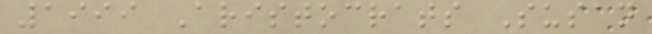1999 Aristocrats Susan
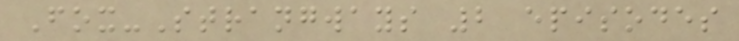Fox-Strangways 2 episodes
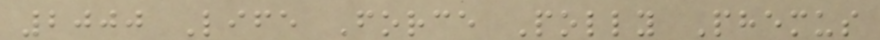2000 Life Force Polly Phemus
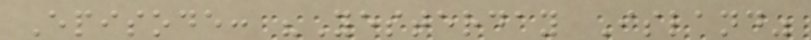Episode: "Yesterday Island"
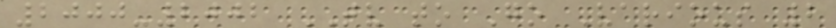2000-2002 TV to Go Various 2
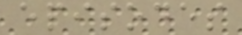episodes
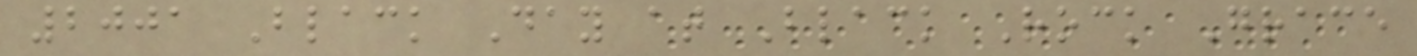2001 Black Day at Black Rock Grace
